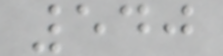540
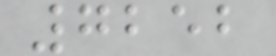7252
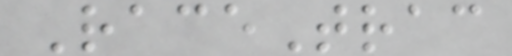RaceTrac
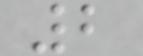2
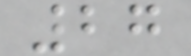27
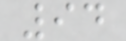94
